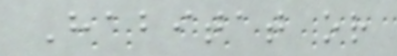Habitat or
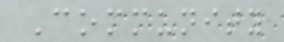Community
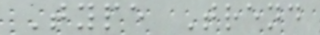Type Trend
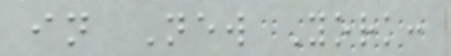in New York:
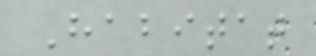Habitat
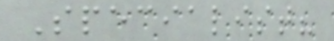Specialist?
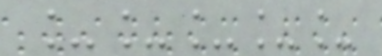_____
